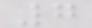7
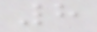8
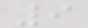9
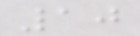10
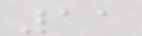11
